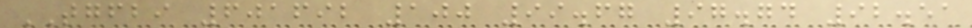TGFBI 601692 100 99.67 97.74 92.51
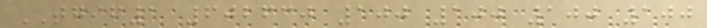TGIF1 602630 100 100 100 100
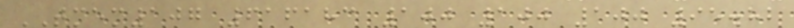TMEM107 616183 100 100 100 95.82
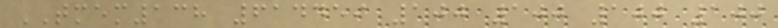TMEM138 614459 100 100 100 100
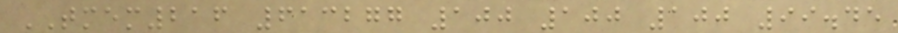TMEM216 613277 100 100 100 99.45
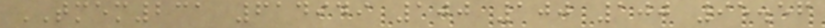TMEM231 614949 100 100 100 95.56
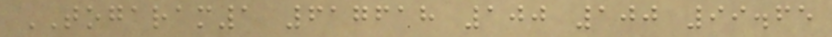TOGARAM1 617618 100 100 99.65
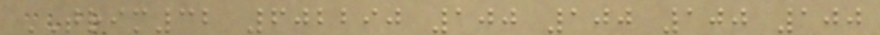TRIM32 602290 100 100 100 100
